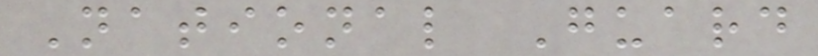National Guard
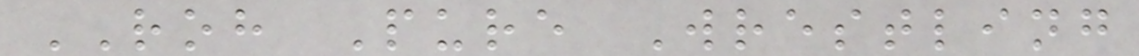ROH Pure Wrestling
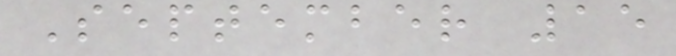September 15
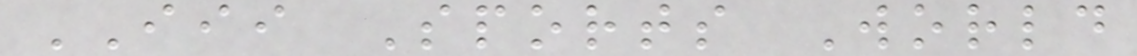III Sports World
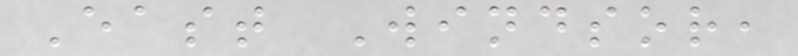East Windsor,
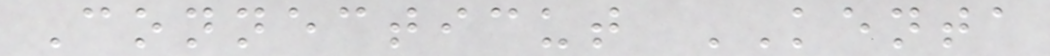Connecticut KENTA
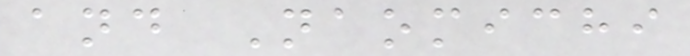and Naomichi
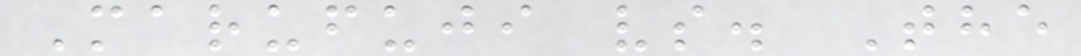Marufuji vs. The
